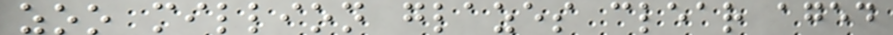zoo million glazes clear aged
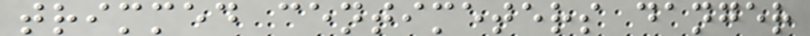trimmed centimeters danger
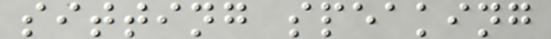sitting speaking
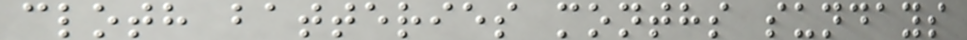cloth batteries months sundays
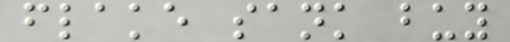flake sank buy
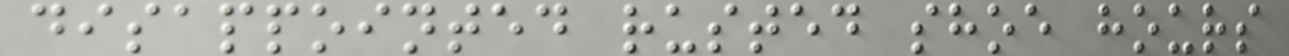disappointed rusted shoe hours
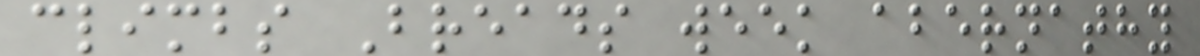climbs Breads week abernathy
